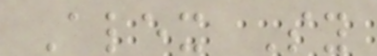Alex Sy
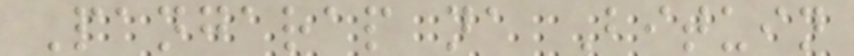Pangarap na Bituin
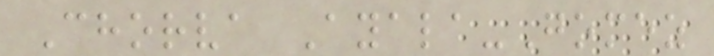Chorva Ayala-Gomez
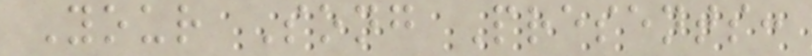Your Song Presents:
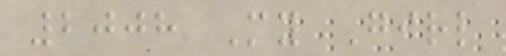2008 My Girl
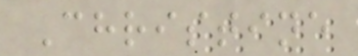Christine
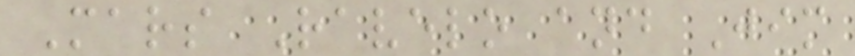Mars Ravelo and Jim
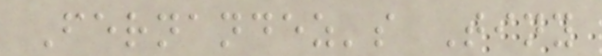Fernandez's Tiny
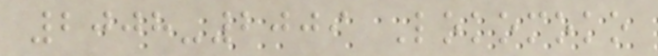2008-2009 Lokomoko
